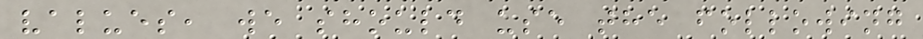values, we should use the following
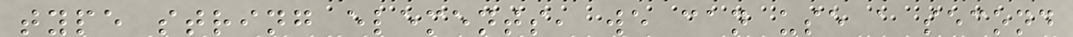type string elements, we can use a second
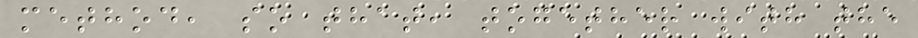method, so that, together with the
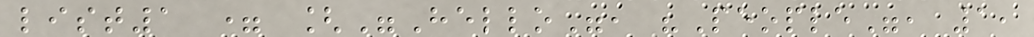list1 = ["Hello", "People", 1,
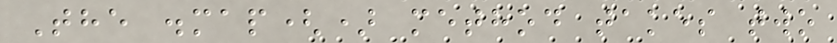The .map() method takes two
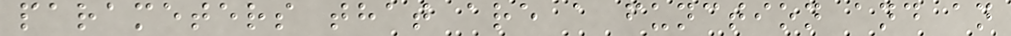parameters that are a function and an
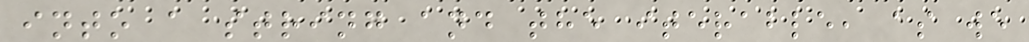into a string and the iterable, as we
